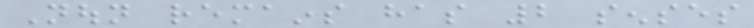Noun remains has 2 senses
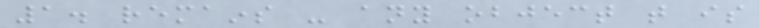1. remains - any object that is
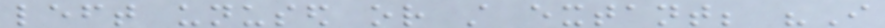left unused or still extant; "I
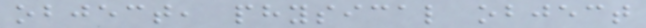object, physical object
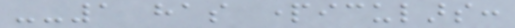--1 has particulars:
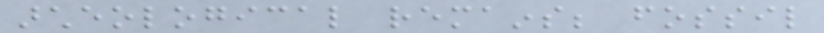archeological remains; fossil
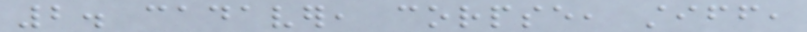2. cadaver, corpse, stiff,
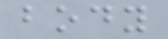body
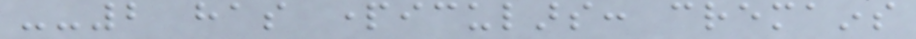--2 has particulars: cremains
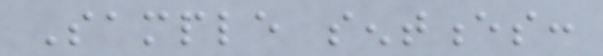Sample sentences:
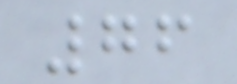76
